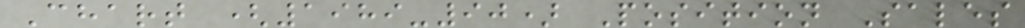Chart (1989-90) Position Sales
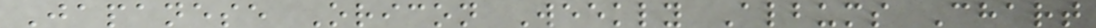Japanese Oricon Weekly Albums Chart
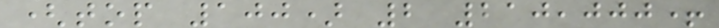(top 100) 2 210,000+
